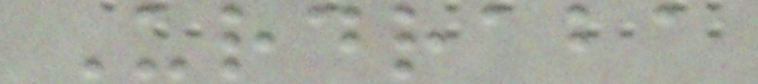Urdraba
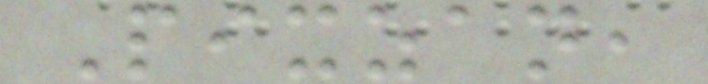Pixzan,
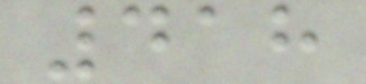418
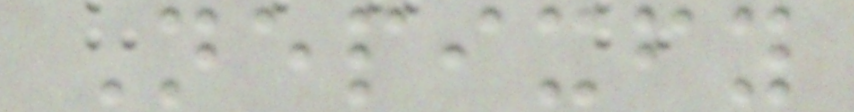Nepixfy
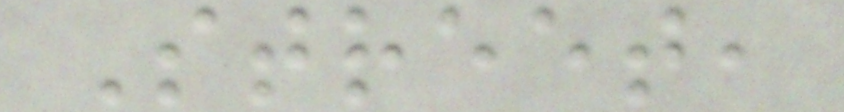Street,
